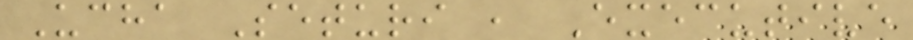Ucha Seturi , Executive
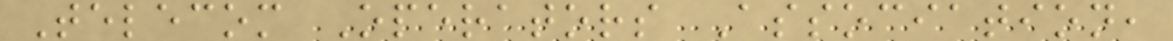Telecom Operators Association,
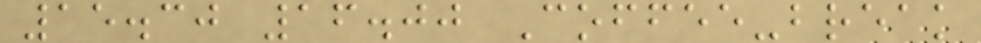15.30 16.00 Coffee-break
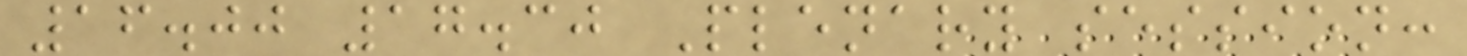16.00 17.30 Plenary session:
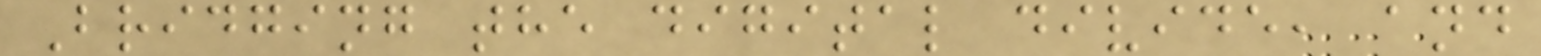Bridging the digital divide, and
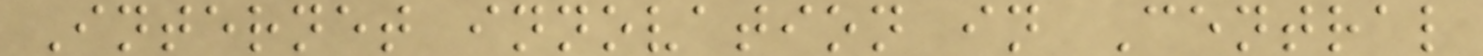Internet innovation in Central
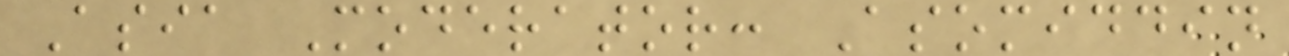Asia Moderator: Asomiddin
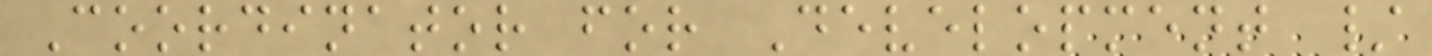Coordinator for Development /
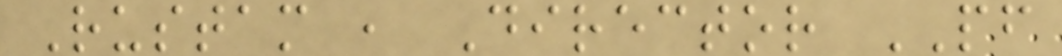Rustam , Director PF
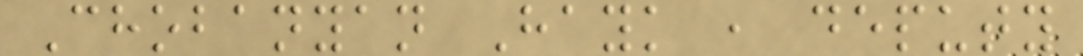Chobanyan Hayk , deputy
